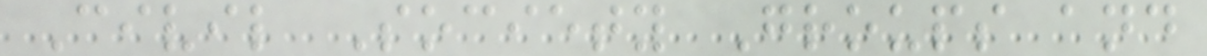Civil Society Groups and
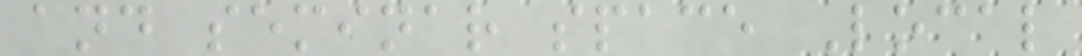and seminar space Local
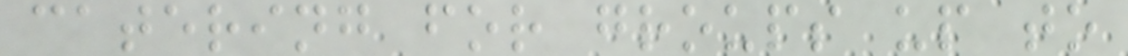catering for groups up to
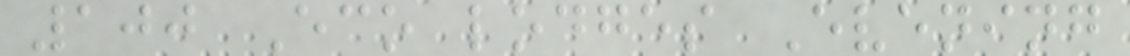100 Eco lodges Evening
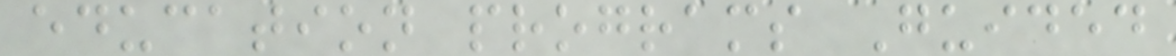education programs Guided
